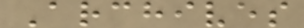Archives
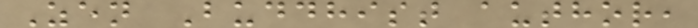Zen Buddhist author,
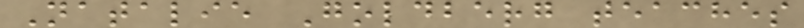Natalie Goldberg teaches
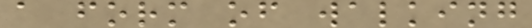a form of walking
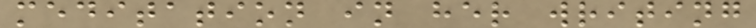meditation in her writing
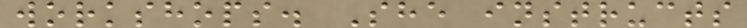workshops. She instructs
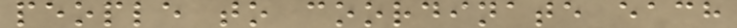people to coordinate each
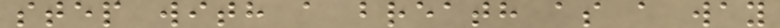step with a breath as a way
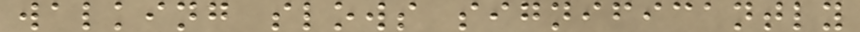walking slows significantly
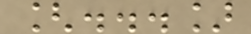[...]
